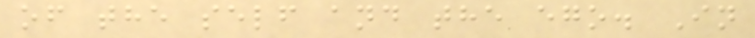of the self and the ego. In
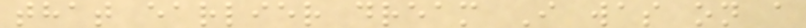that earlier dream I was on a
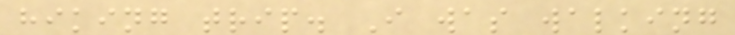hiking trip. I was walking
